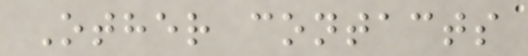Other contacts
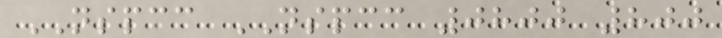NSPCC NSPCC 0800 800
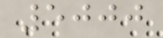5000
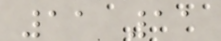11 11
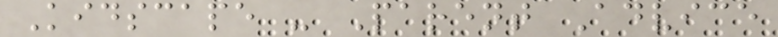Kidscape - Parent Advice
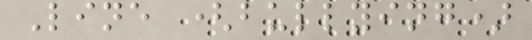Line (bullying)
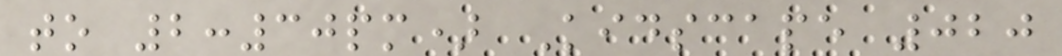to 2:30pm) Kidscape 020
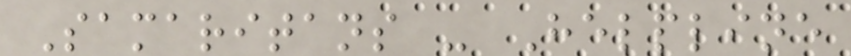Samaritans - Helpline
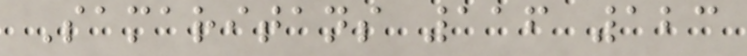Samaritans 116 123
